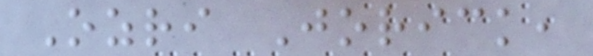Ozri Jorick,
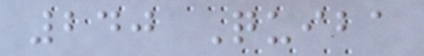240 Quiba
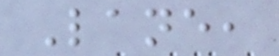Lane,
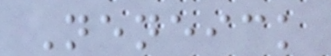Neneick
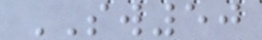SW50
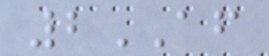2AF
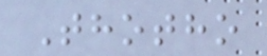Thotho
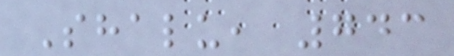Shalu, 743
